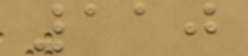110
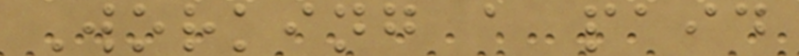Working a paid
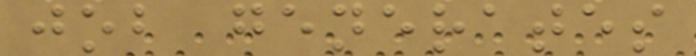job generates
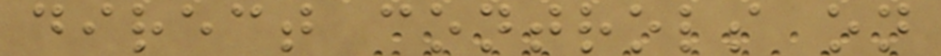direct controls on
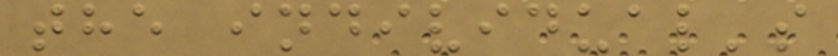the individual's
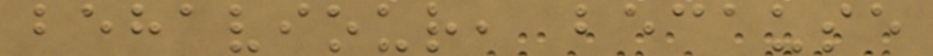behaviour, because
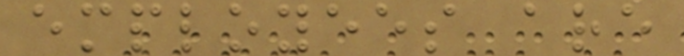employees are
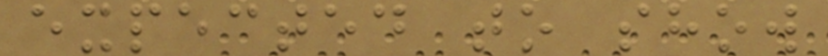expected to show
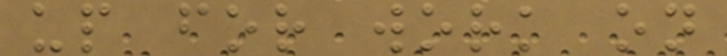up for work on
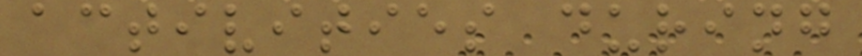activities during
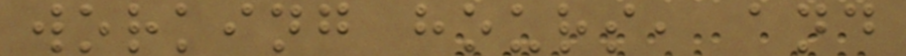working hours, and
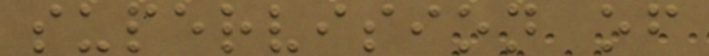supervision of
